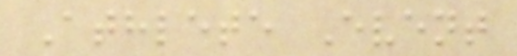Athlete Event
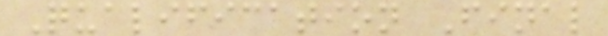Qualification Final
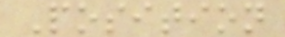Position
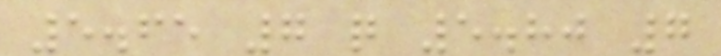5.65 7 q 5.80 7
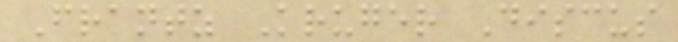Frantz Kruger Discus
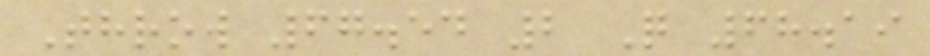Throw 67.54 2 Q 68.19
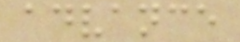advance
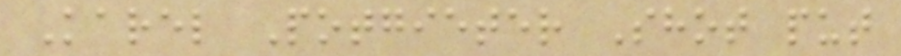Karel Potgieter Shot put
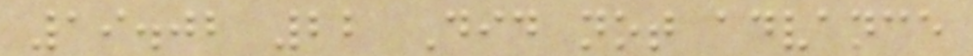19.02 22 Did not advance
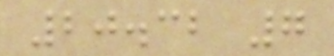20.32 7
